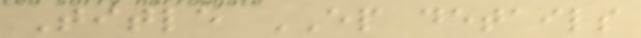Title EP details
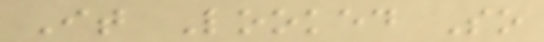It Looked So
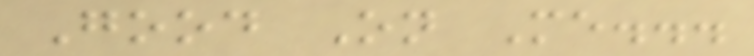Good On Me...
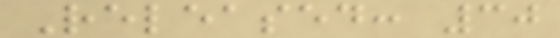Released: 30
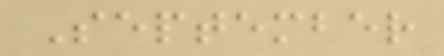September
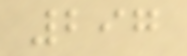297
